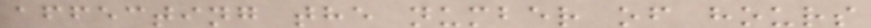affecting the number of hours
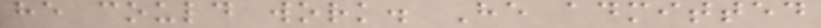he could work. He admitted
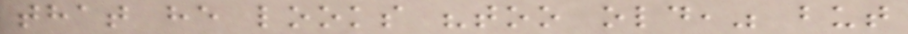that he looks "too old," but
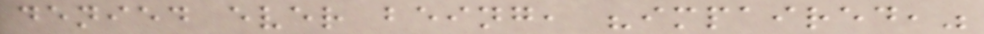denied ever being, "impaired,"
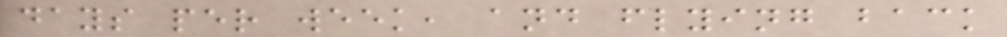days per week, and flying back
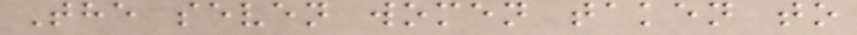The seven women taken to
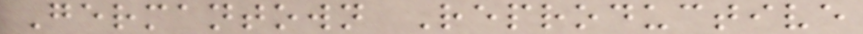Germantown Reproductive
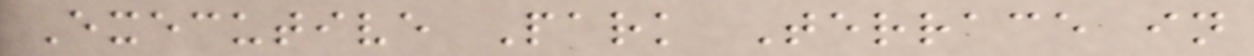Executive Park Terrace in
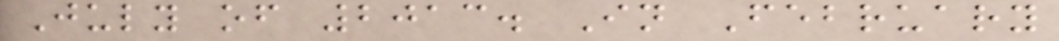July of 2013. In February
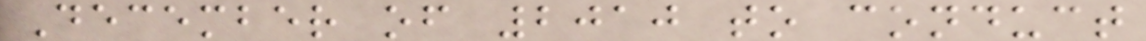December of 2010 to conduct
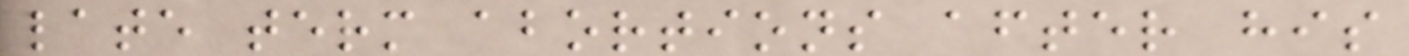late term abortions after his
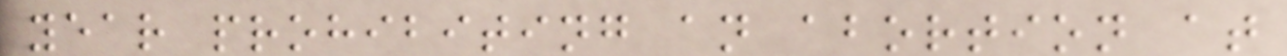year prohibiting an abortion at
